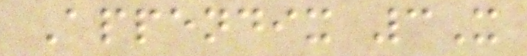Appendix 3X
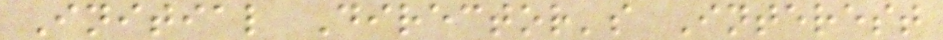Initial Director's Interest
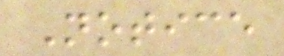Notice
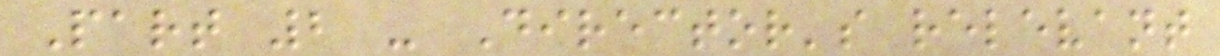Part 2 - Director's relevant
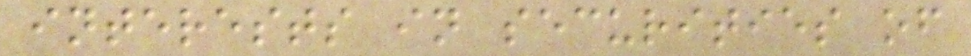interests in securities of
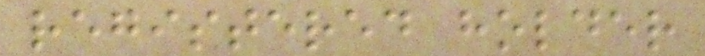registered holder
